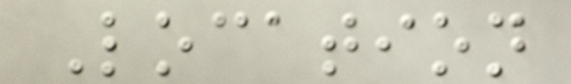Location
